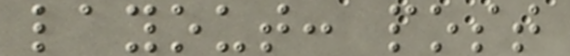layout: post
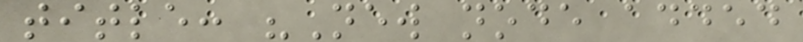title: "New node added
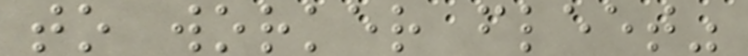to worker fleet"
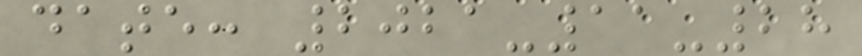date: 2021-11-28
